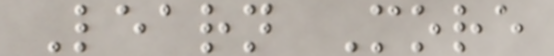Learn More
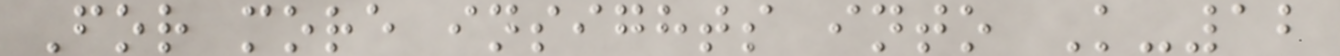For more insights into K-12
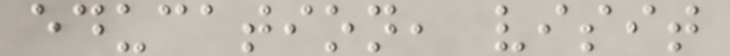education, visit
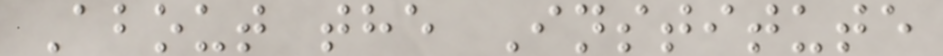About the Institute
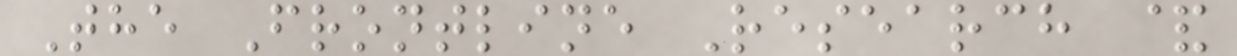The Frontline Research &
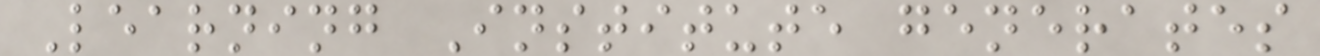Learning Institute generates
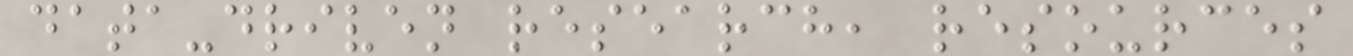data-driven research, resources
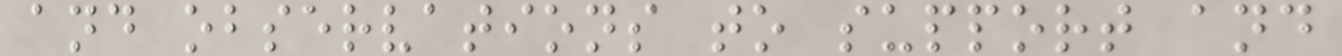and observations to support and
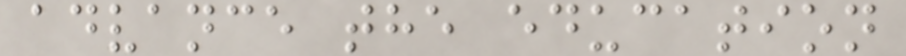advance the education
